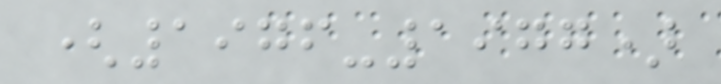(1976-1977)
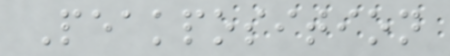Peakposition
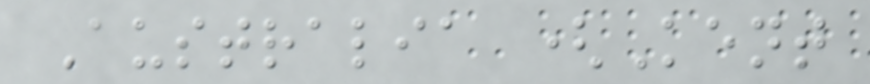Australia (Kent
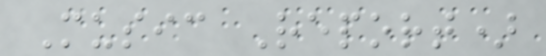Music Report)
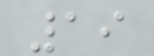19
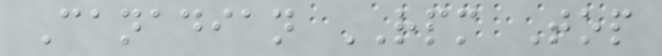Canadian RPM Top
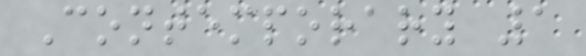Contemporary 1
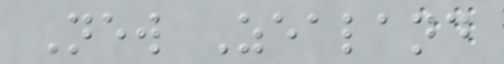New Zealand
